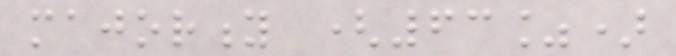majority (63%)
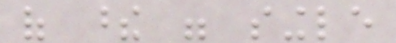of these were single
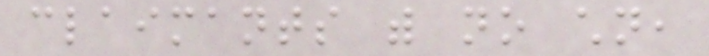claimants with no children,
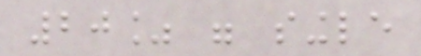20% were single
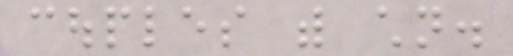couples with children.
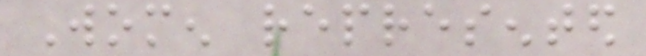Women represented
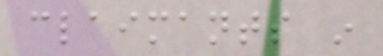claimants in
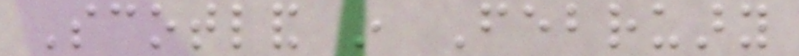Scotland in February
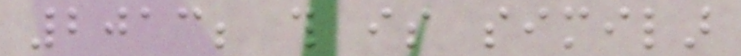2013; this is similar
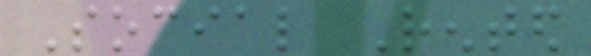Social Rented
